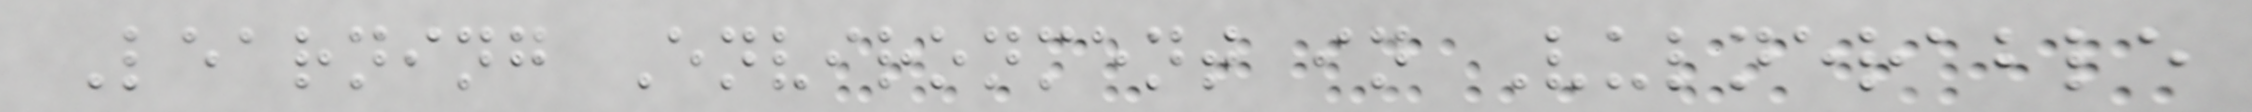Learning Environment in Vulnerable
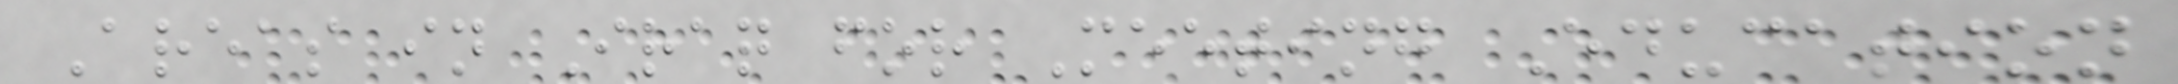Areas in Iraq for Meeting Education
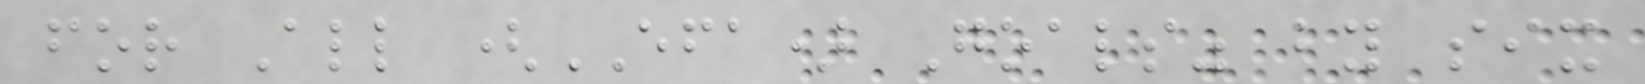for All (EFA) Goals" by six
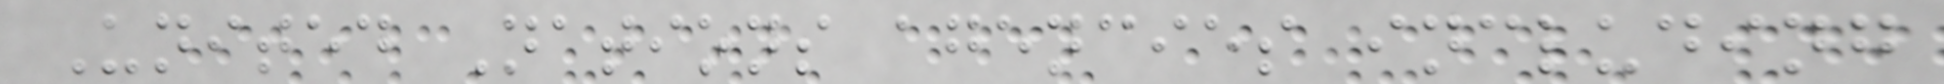United Nations agencies including
